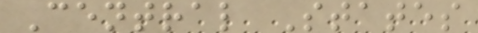Central States
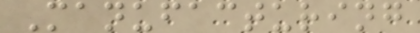Manufacturing
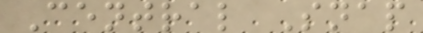Central Snap
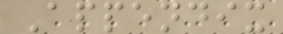Appendix
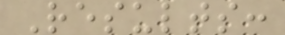Results:
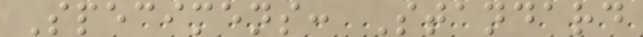Specimens: Standard
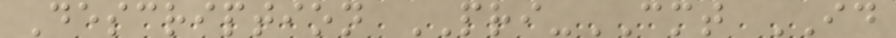Description PRI-CMT ID
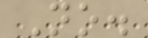No.
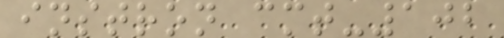instron cmt-102
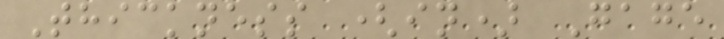Thickness (in) Gage
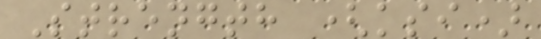Strength (ksi)
